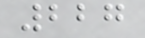227
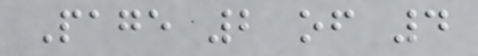Page 2 of 4
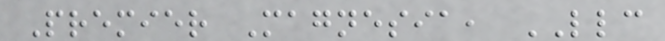Premier Magnesia, LLC
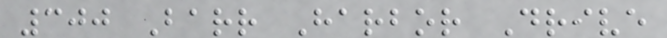300 Barr Harbor Drive
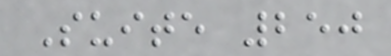Suite 250
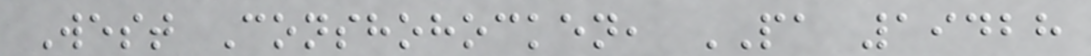West Conshohocken, PA 19428
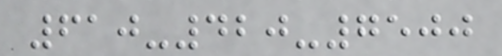610-420-7500
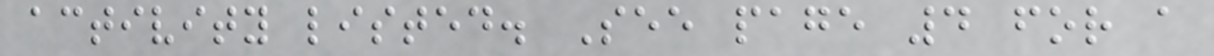activity listed. See page 4 for a
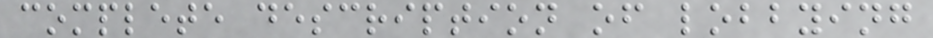complete description of lobbying
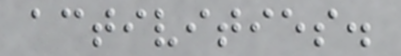activities.
